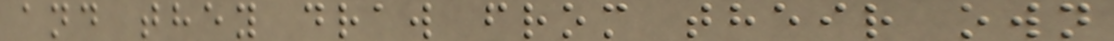and they draw from their own
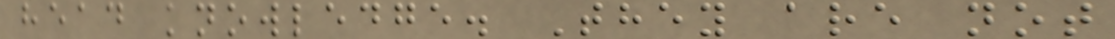head knowledge. They are not
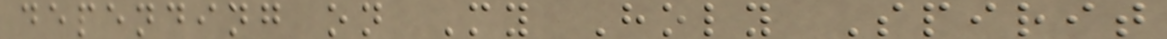depending on My Holy Spirit
